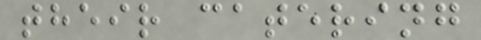their catering
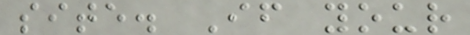site. If your
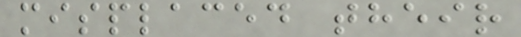misplaced their
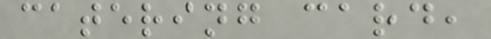catering card,
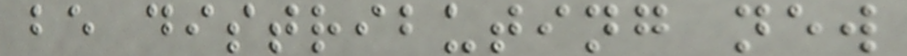be distributing new
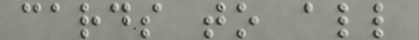cards to all
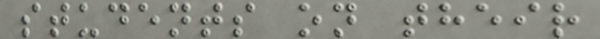students on their
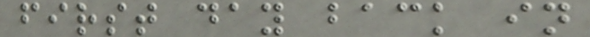first day back in
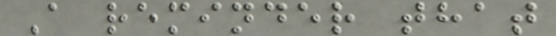A reminder that
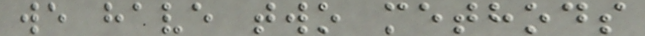we have two methods
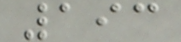193
